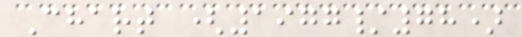Chart (1977/78)
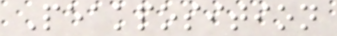Peakposition
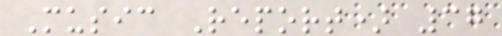Music Report) 37
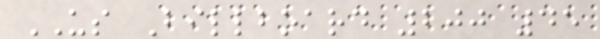US Billboard 200 45
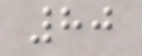80
